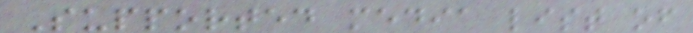Supported media list of
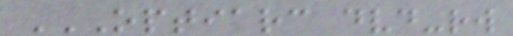OPTIARC DVD-RW
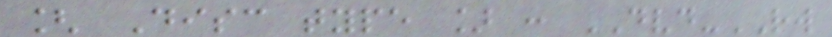[ Disc type ] : DVD-RW
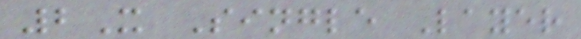2X Single Layer
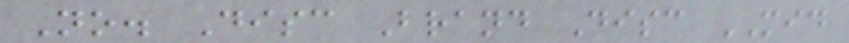No. Disc Brand Disc MID
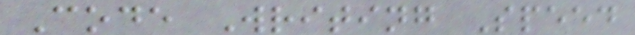Code Writing Speed
